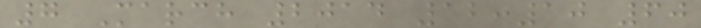7 March 2014 12:10 60
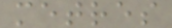metres
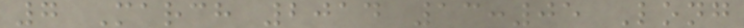7 March 2014 13:05 Long
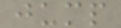jump
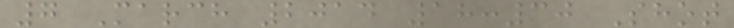7 March 2014 18:30 Shot
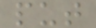put
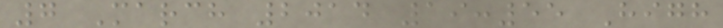7 March 2014 19:55 High
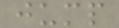jump
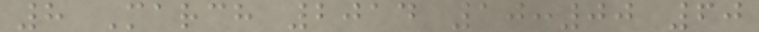8 March 2014 10:00 60
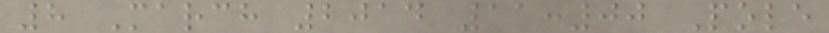8 March 2014 11:00 Pole
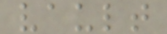vault
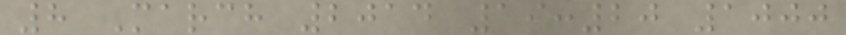8 March 2014 19:20 1000
